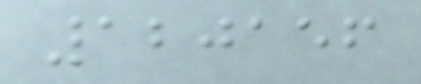120156
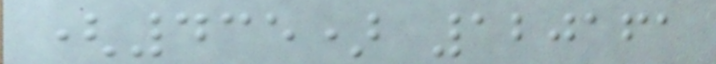(435) 120161
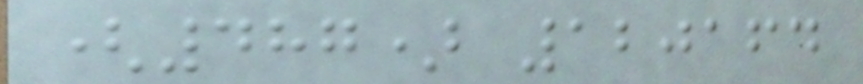(487) 120164
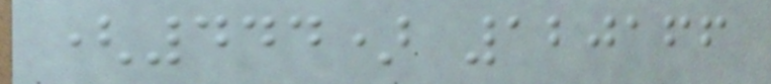(444) 120166
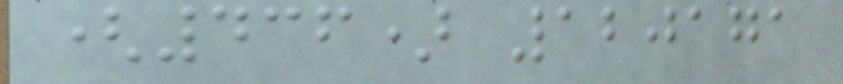(436) 120171
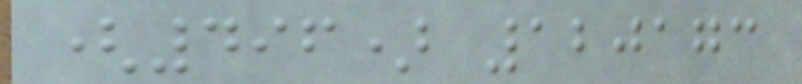(496) 120173
